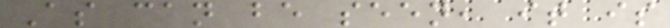As can be seen, it is
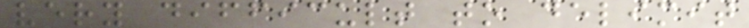very difficult to delimit
